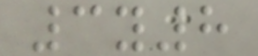3y8
